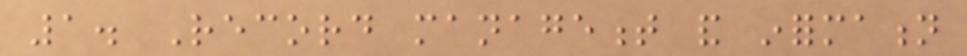1. Record management and information
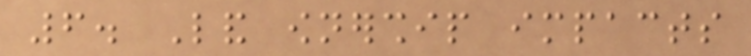6. Land ownership impacts
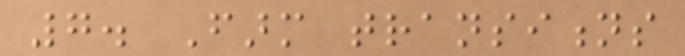7. Farm transitions
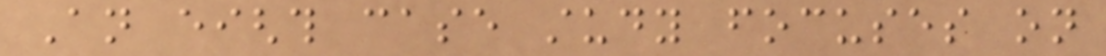An eighth case study focuses on
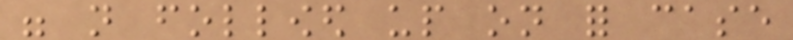were not followed up on for case
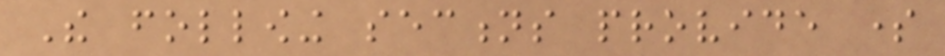The following sections provide some
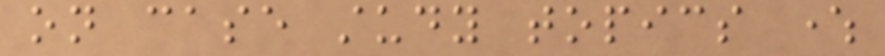on case study topics where
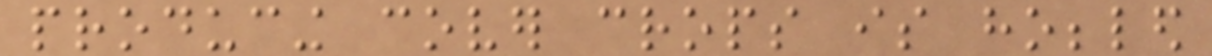producing cover crops is hobbled
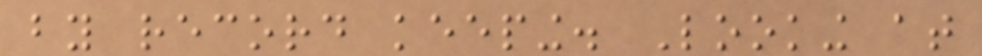by record keeping. Looking at
